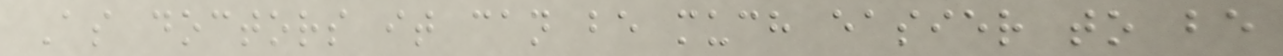As doctors it can be much easier to be
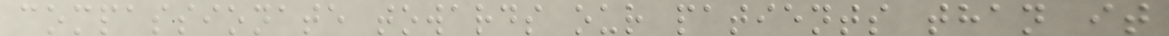compassionate towards our patients than it
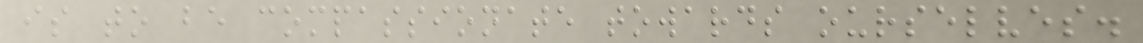is to be compassionate towards ourselves.
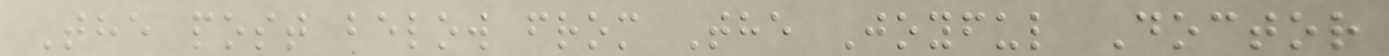The post below from The Joyful Doctor
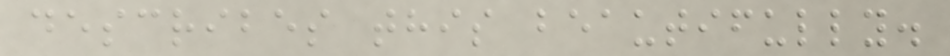describes this beautifully.
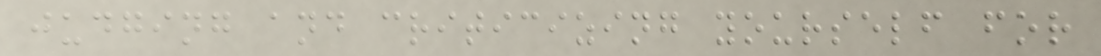judging and criticizing yourself for
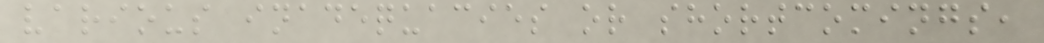various inadequacies or shortcomings,
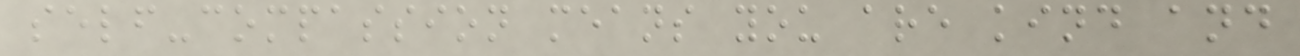self-compassion means you are kind and
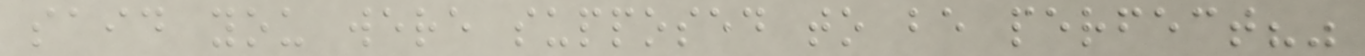said you were supposed to be perfect?"
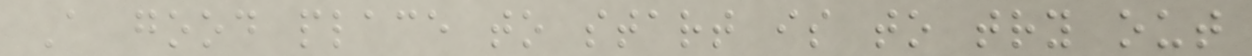A good place to start is to try out
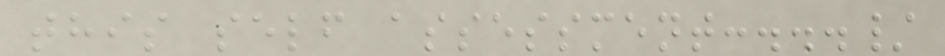this self assessment:.../
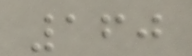160
